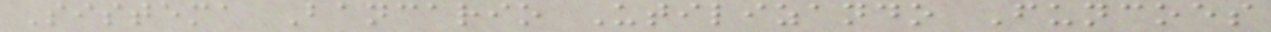Sistema Bancario Utilizando Funcoes
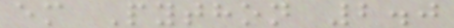em Python 2.0
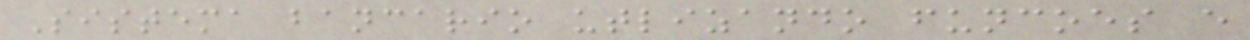Sistema bancario utlizando funcoes e
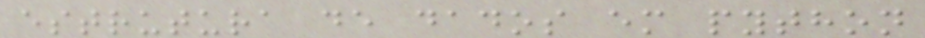estrutura de dados em python
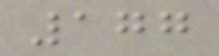177
